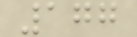177
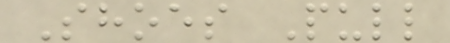Shoes Pull
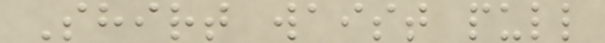Shirt waist pull
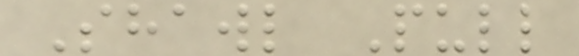Shawl Pull
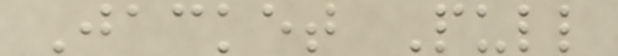Jacket Pull
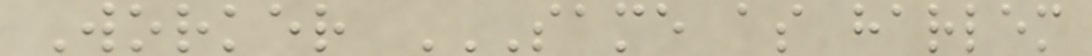Worker SAME AS HARLEM
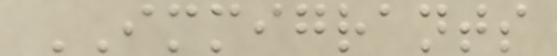IMMIGRANTS
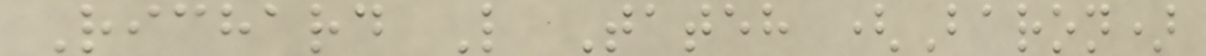Richard L Tateh (Baron)
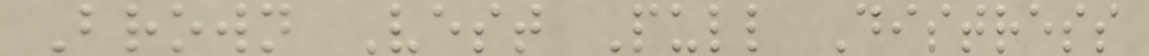Brown Vest Pull Distress
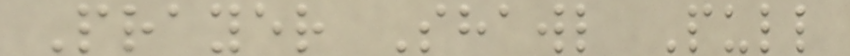Prayer Shawl Pull
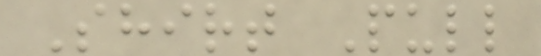Shirt Pull
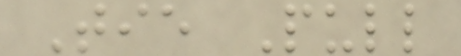Tie Pull
